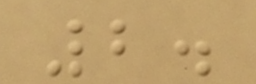2.
